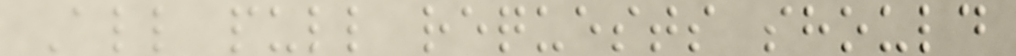All pull requests should
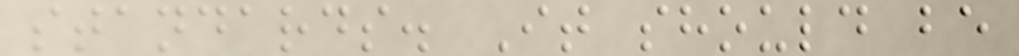standards. It should be
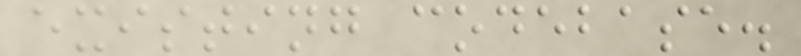existing codebase.
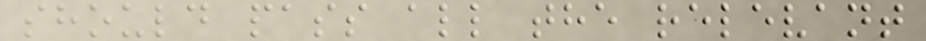should pass all the relevant
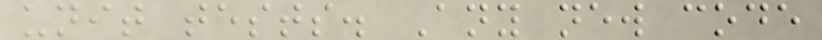unit tests. Any new code
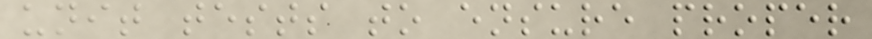unit tests to ensure proper
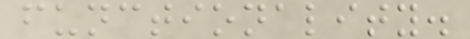functionality.
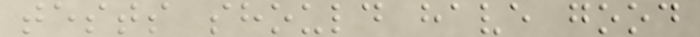tests should have good
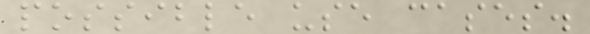possible use cases.
